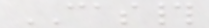CAS#
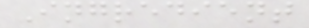Ingredient
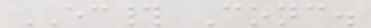EC# Conc.
